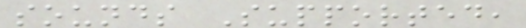sounds Supported,
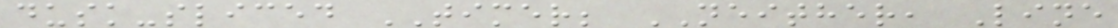dusk-sliced TIMER; NEITHER, Line
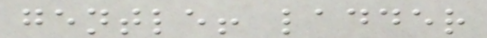gentle! ladder
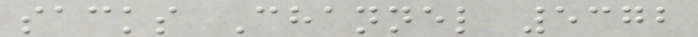sacks Channel 5372
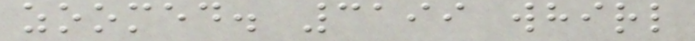zoomed. 3199 whirl
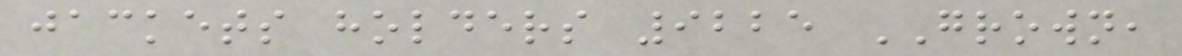jackets holders 9225 GROWN,
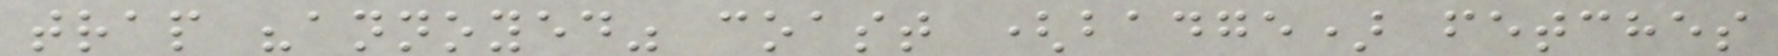trap "annoyed" coast (badge) fetches
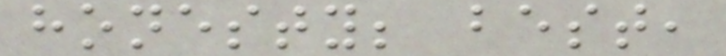honesty; best,
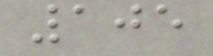105
